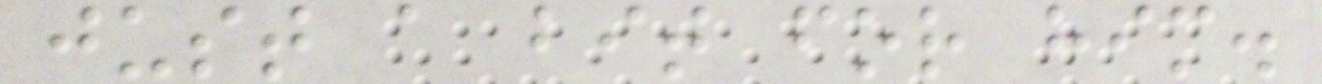just a bit for him.
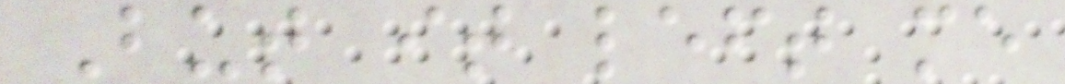But it left me
